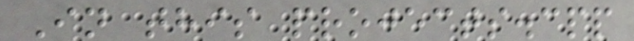In this projects.cpp
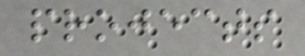projects
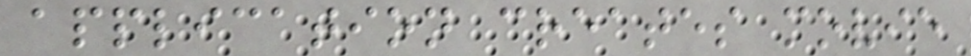application creates movie
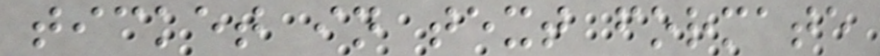ticket in text formate
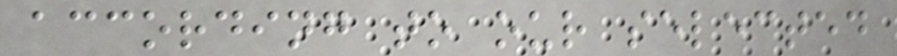according to our selected
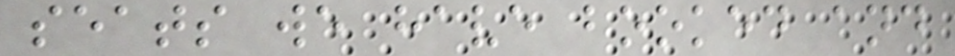seats we have booked and
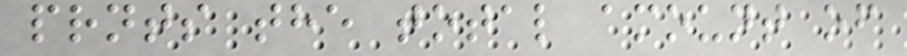prnts the total amount of
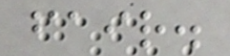fair.
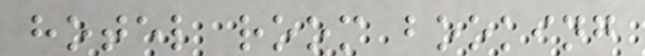hotel room booking
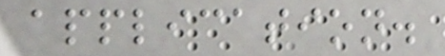application.
